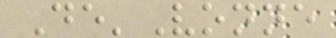De'Vonne
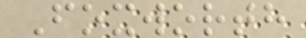Foxworth
